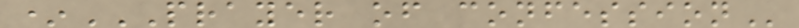*PRAYER OF CONFESSION
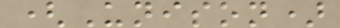(Unison)
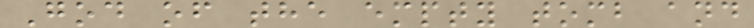God of the empty tomb and
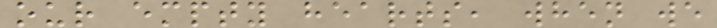our empty hearts, when we
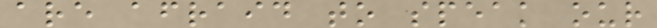are afraid to speak our
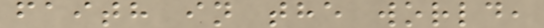faith in the world,
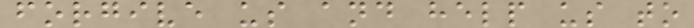forgive us and help us to
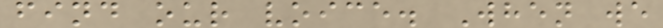find our voice. When we
